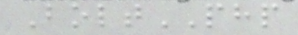BoltPHP
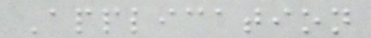Application
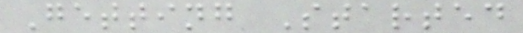Getting Started
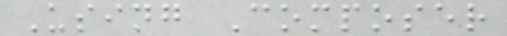Using Composer
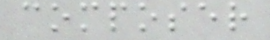composer
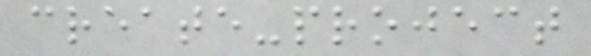create-project
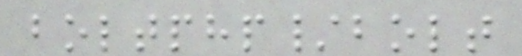boltphp/bolt
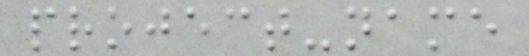project-name
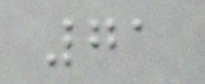71
